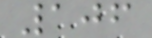106
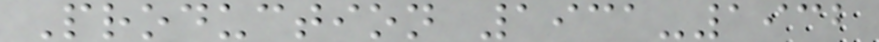Production 1931-1932
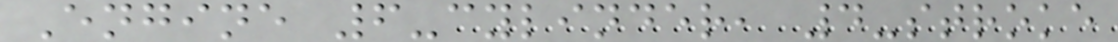Engine 6-cylinder, 4-stroke
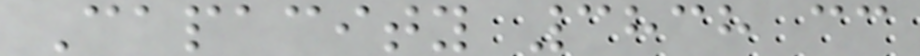Capacity 3838 cc
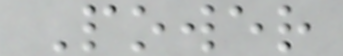Power
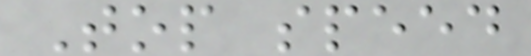Top speed
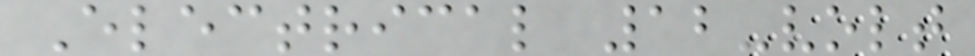Electrical 12-volt
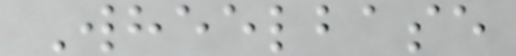Wheelbase
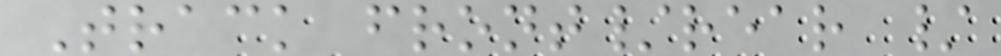Track front/rear /
